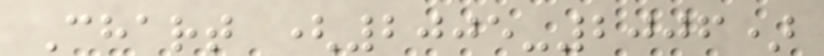Chart (2005-2006)
